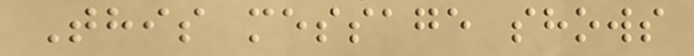This message shows
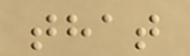that
